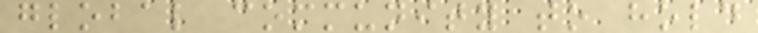global community to hold
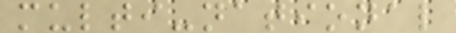multi-national
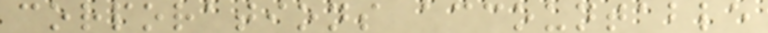corporations accountable
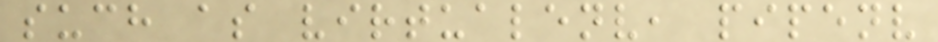such as virtualenv, pipenv
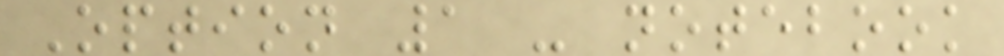Option 1 - notebook
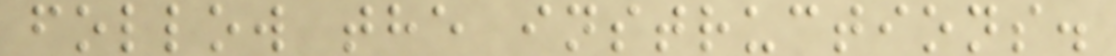follow the instructions.
